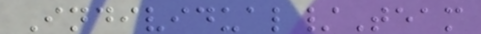Individual/Team
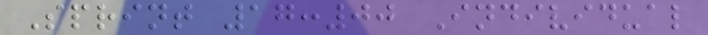Sprint 17:00 Individual
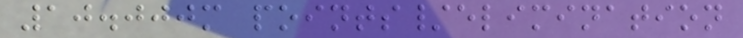10.000m points/elimination
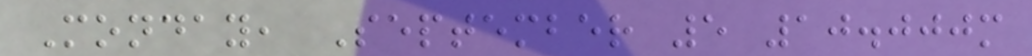Monday, September 5 10.000m
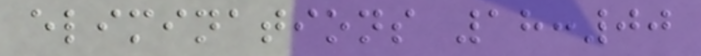eliminations 18:00
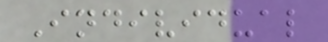Individual
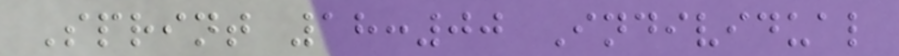Sprint 18:00 Individual
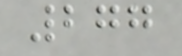277
